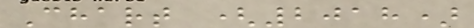Chart (2018)
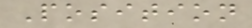Position
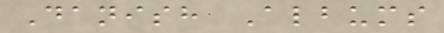Danish Albums
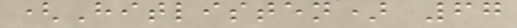(Hitlisten) 67
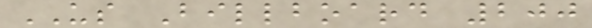US Billboard 200
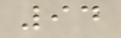94
